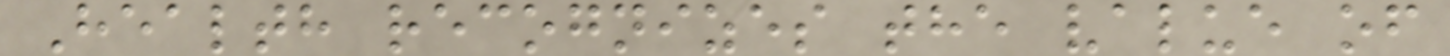Health recognizes the value of
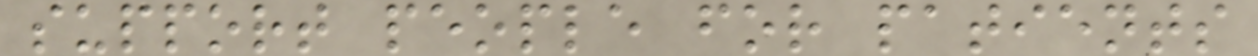support people for patients
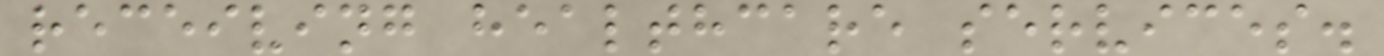receiving healthcare services.
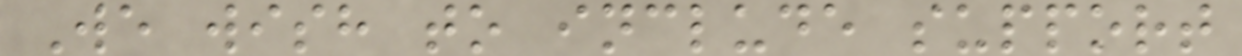We wish to include support
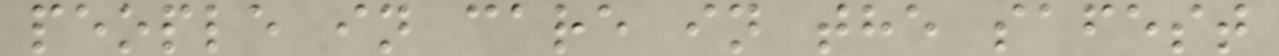people in care in the safest
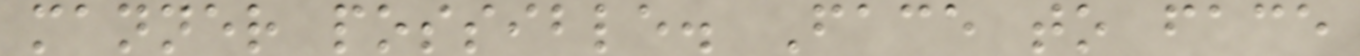manner possible. Face to face
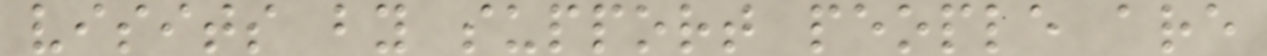visits by support people are
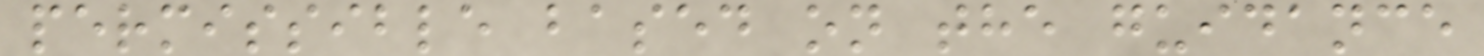permissible based on the guidance
